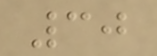30
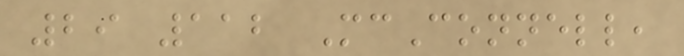29 112 McConnell,
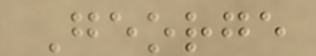George
